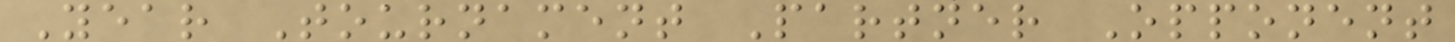Year Tournament Partner Opponent
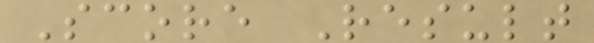Score Result
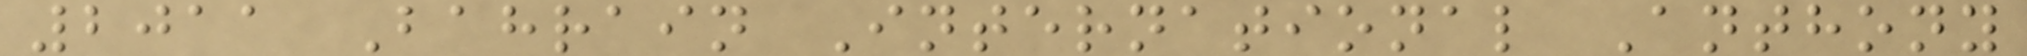2011 Bahrain International Anthony
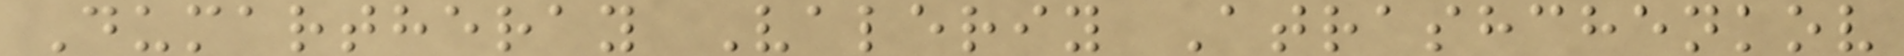Dumartheray Valeriy Atrashchenkov
